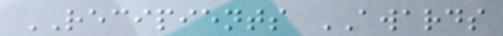RECIPIENTS AWARDS
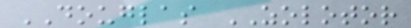DOUGLAS ZOLOTOR
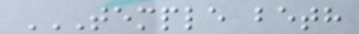TEMPLE BETH
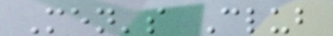Men's Club
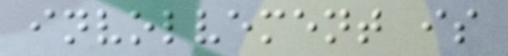involvement is
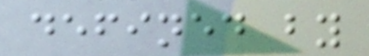defined by
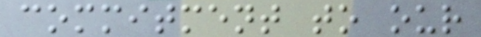commitment to our
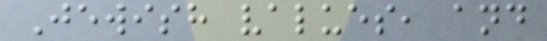Jewish values, and
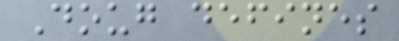Doug defines
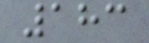183
